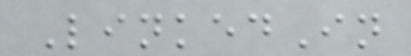LinkedIn
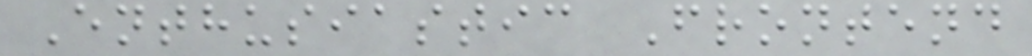Enthusiastic Frontend
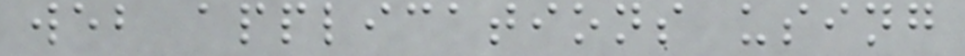web applications using
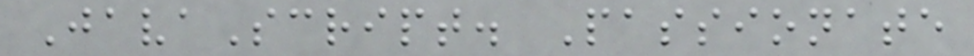JavaScript. Passionate
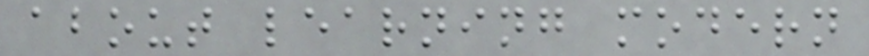about learning modern
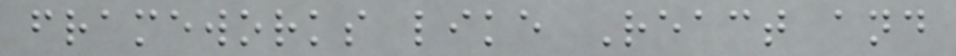frameworks like React and
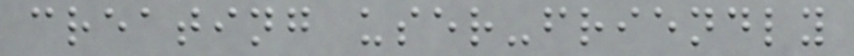creating user-friendly
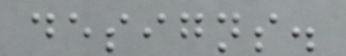designs.
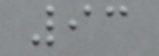93
